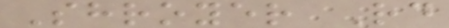Shroyer Rd
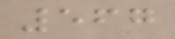567
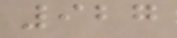927
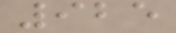925
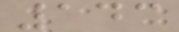143
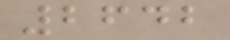2642
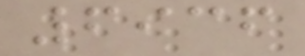6936
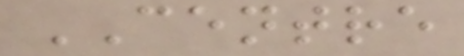CENTRE
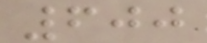600
